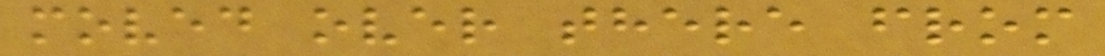moved over there from
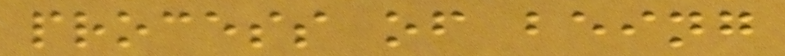process of being
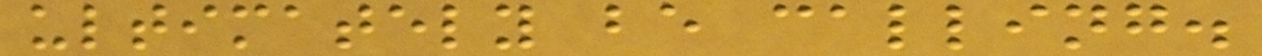ultimately be calling.
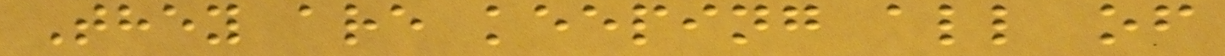They are keeping all of
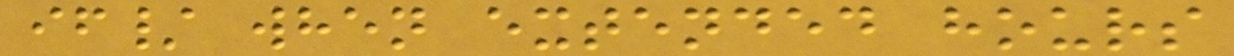if/ when extended hours
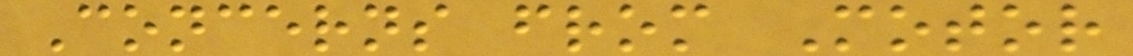Concerns from Motor
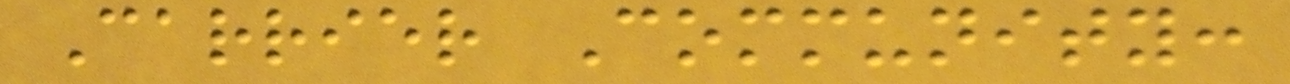Carrier Community:
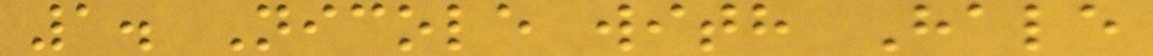1. Nicole with Hale
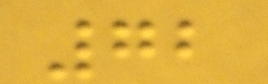72
